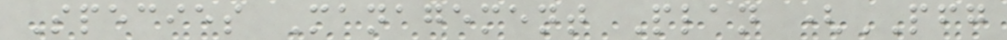Species Management Plan (PFG
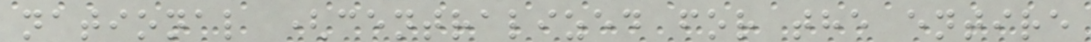national (centralized for the entire
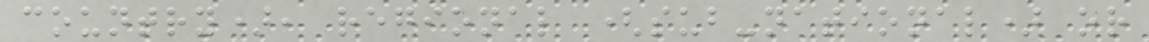country), regional (sub-national) or
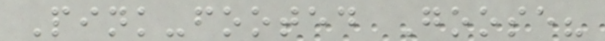Pink-footed Goose?
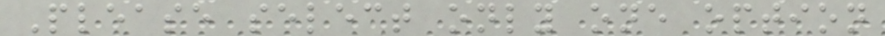Please select only one option
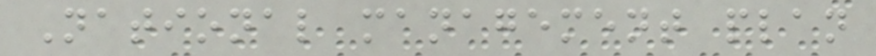National management plan
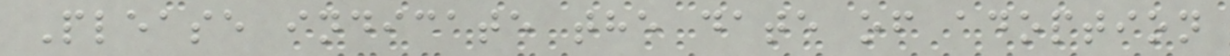Please indicate the date of adoption
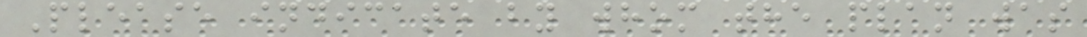Please indicate by whom the plan was
